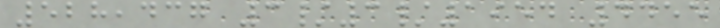528,437 3/3/1954 4455
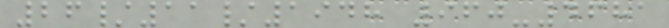26/11/1948 960-4681
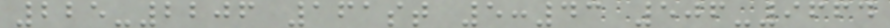225-2206 161st 5:43 506-9664
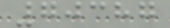70387
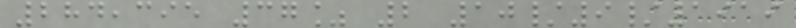284,395 37% 2 10/9/1919
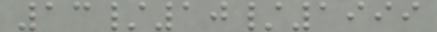13/10/1999
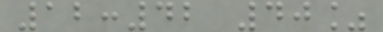12:42 40%
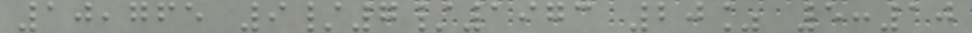10,765 9/7/1973 20% 5:10
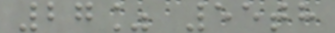27% 55th
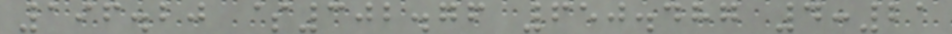196.20 $302.76 650.487 4:21
